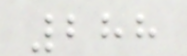288
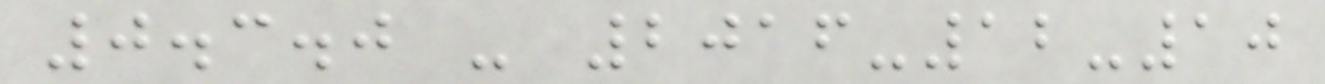0.3.0 - 2016-12-10
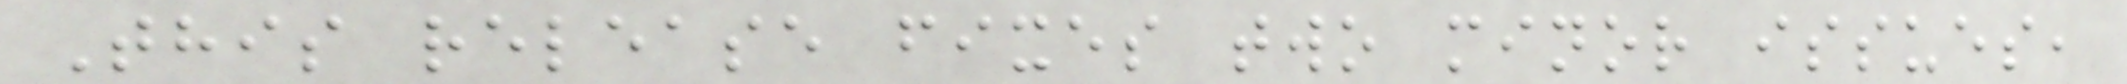This release fixes two minor issues,
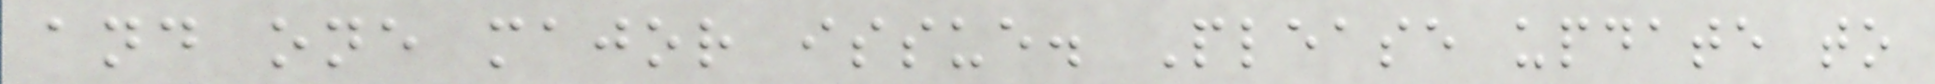and one major issue. Please update to
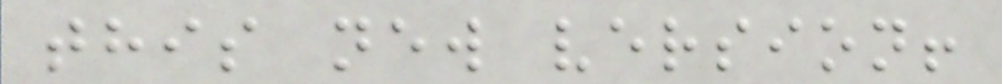this new version!
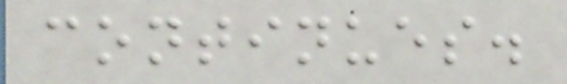continues.
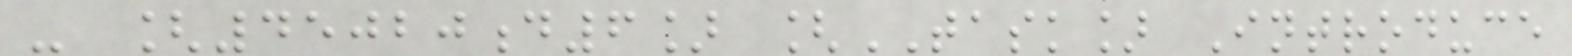- [45020d6] [TASK] Introduce
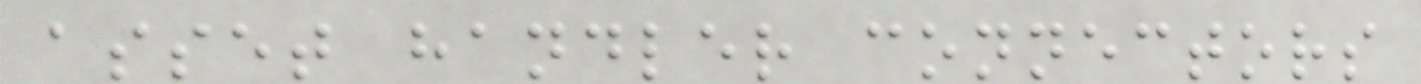asset handler connectors
